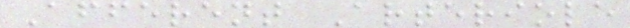Afferent Arteriole
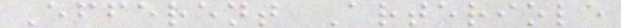Efferent Arteriole
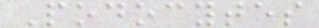Podocytes
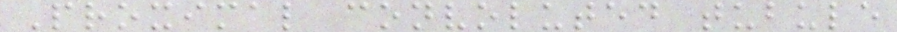Proximal convoluted tubule
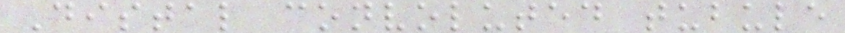Distal convoluted tubule
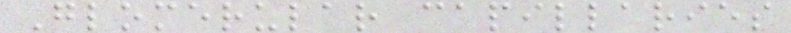Glomerular capillaries
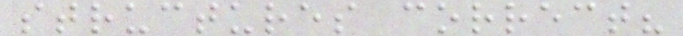structures correct?
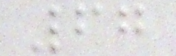67
